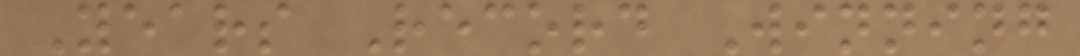Years Record Winning
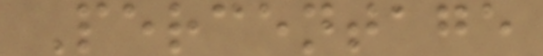Percentage
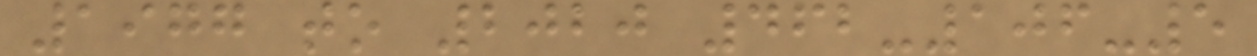1977 to 2020 462-106-5
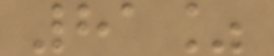81%
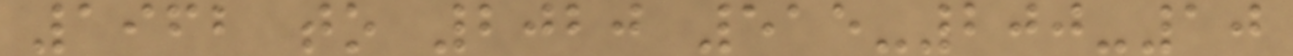1962 to 2020 515-200-10
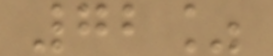72%
